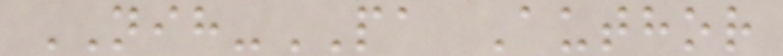NIH-PA Author
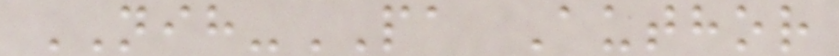NIH-PA Author
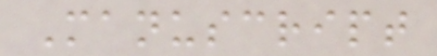Manuscript
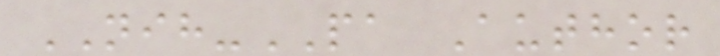NIH-PA Author
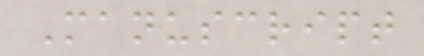Manuscript
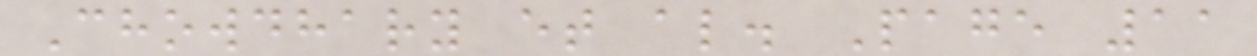Chowdhary et al. Page 11
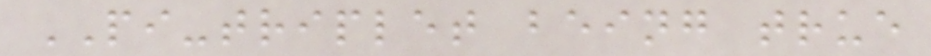PI-triplet being true
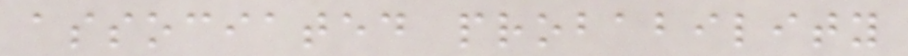associated probability
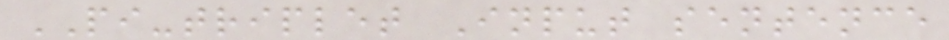PI-triplet Input sentence
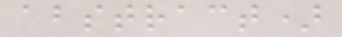abstract)
